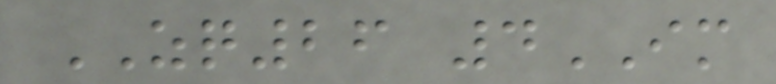ZQ26 4IM
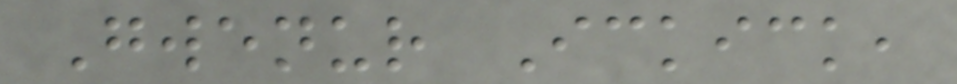Gwenur Ickick,
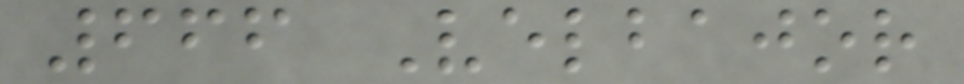666 Velbajor
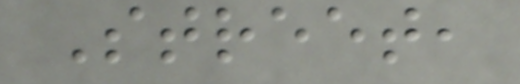Street,
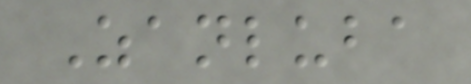Zanluba
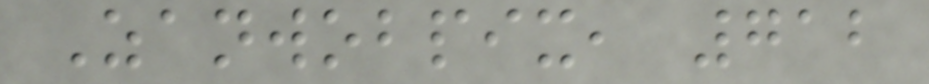Zanwobpix, 712
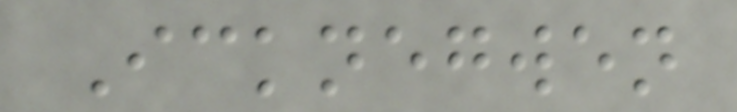Icknegwen
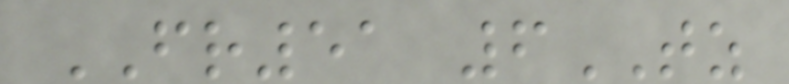FR51 6TZ
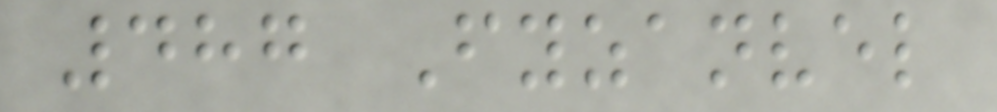487 Fyzanvel
